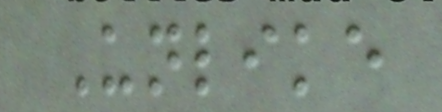Unlike
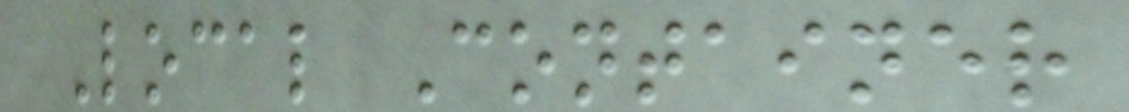Local Container
